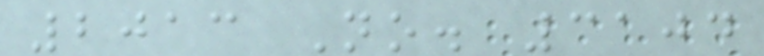2013 No. 3104
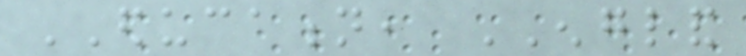EDUCATION, ENGLAND
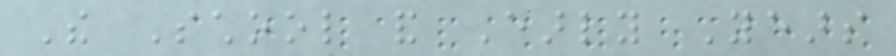The School and Early Years
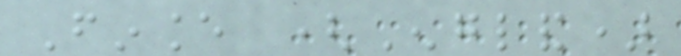Finance (England)
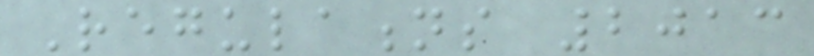Regulations 2013
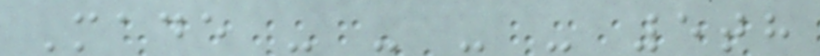Made - - - - 5th
